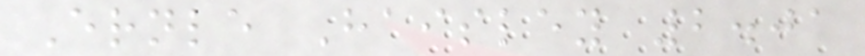Ernle Haisley 2.01
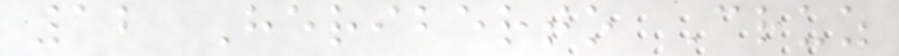12 Heriberto Cruz
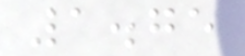1.75
